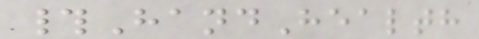#HandHealth
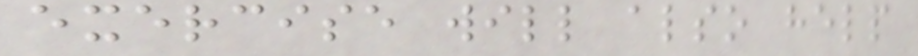exercise will also help
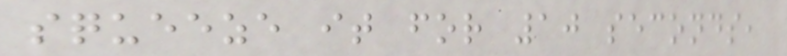squeeze it for 10 seconds,
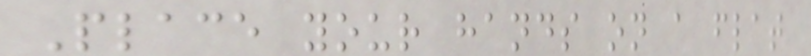Place your hands on a flat
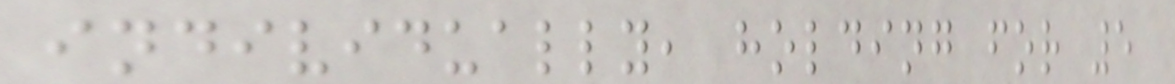individually, holding for 5
